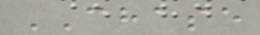CHASE
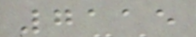7115
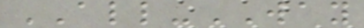ALL-WAY
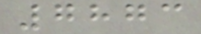7873
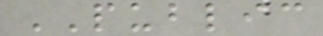PUBLIC
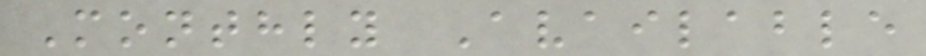Monthly Available
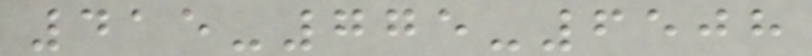415-775-6508
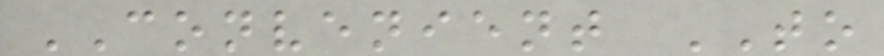CONVENIENT TO
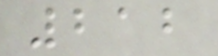212
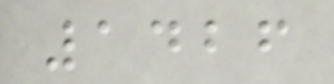1426
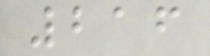216
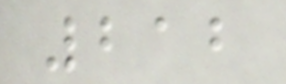212
